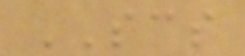SCS
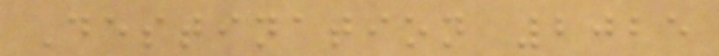Destination 2025
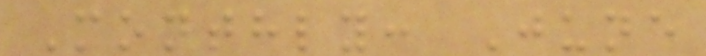Monthly: June
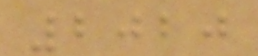2020
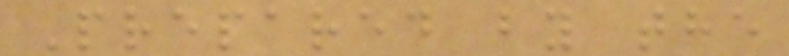Prepared by the
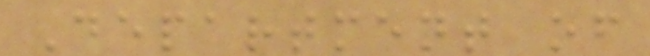Department of
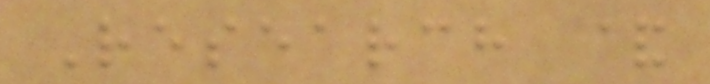Research &
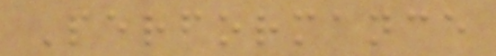Performance
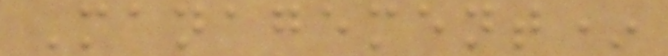Management*
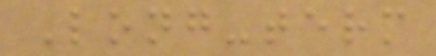Long-term
